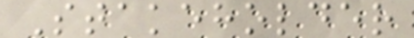Stakeholder
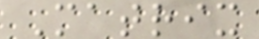Matrix
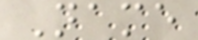Name
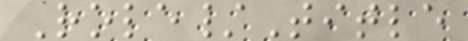Role/Title
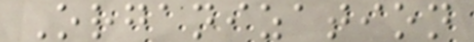Organization
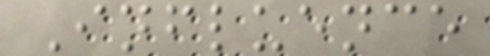Influence
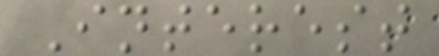Interest
